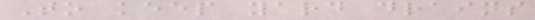To keep yard drains
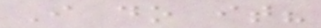I do it?
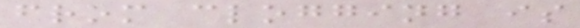from clogging is
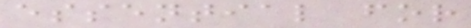essential for
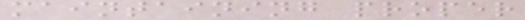maintaining proper
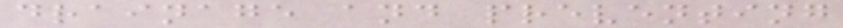drainage and preventing
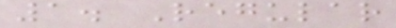1. Regular
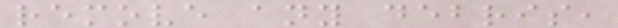remove any debris,
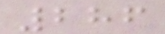286
